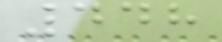448
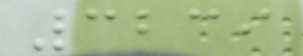3239
